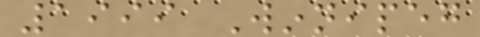1999 Winnipeg
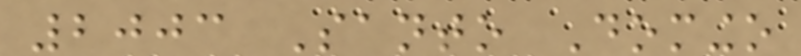2003 Santo Domingo
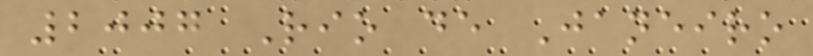2007 Rio de Janeiro
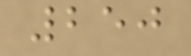250
